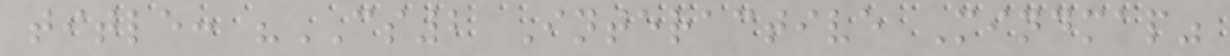title: "CS2 Interactive Mindmap"
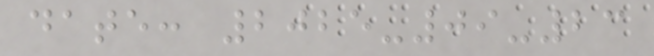date: 2025-09-23
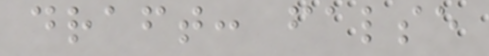draft: false
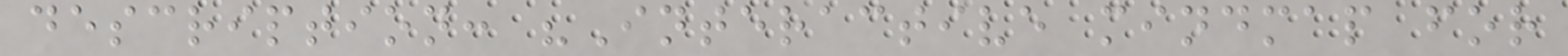description: "Interactive mindmap for
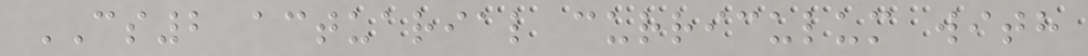CS2 actuarial curriculum with
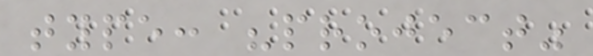type: "project"
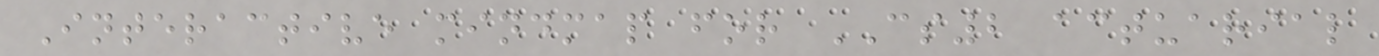Interactive mindmap for CS2 actuarial
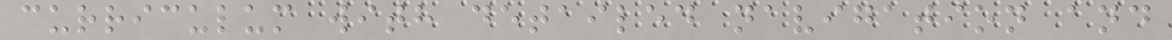curriculum with detailed navigation and
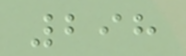298
